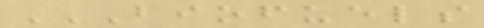BIOFUELS
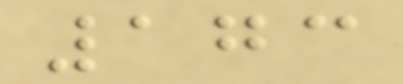173
